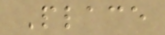Place
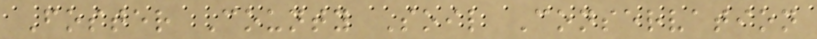Foster County Soil Conservation
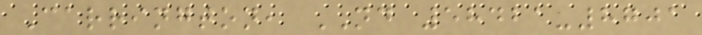Carrington, ND 58421-8701
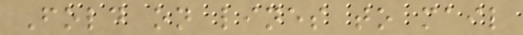Fold on lines to mail
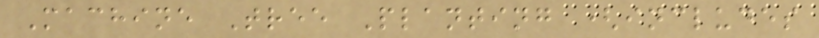Machine Tree Planting (includes
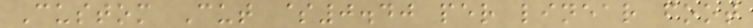Custom Cut $0.40 per linear foot
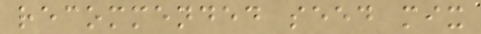recommended seed mix
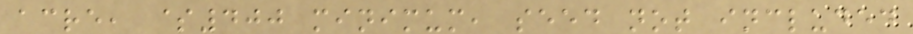acre, $400 minimum, seed not included
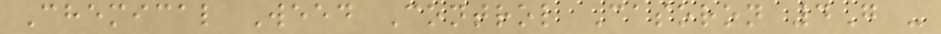Chemical Weed Control Casoron 4G -
